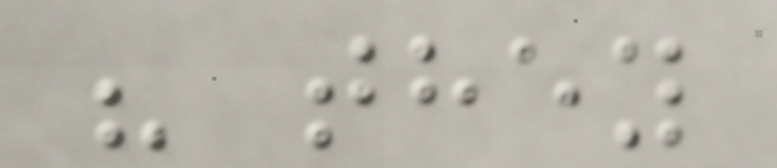" they
